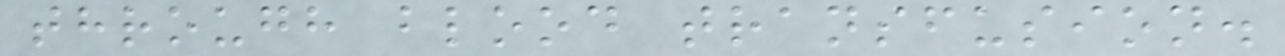through blood transfusion.
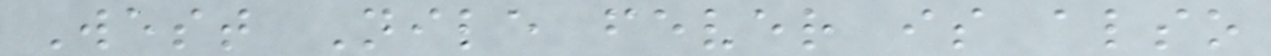West Nile fever is also
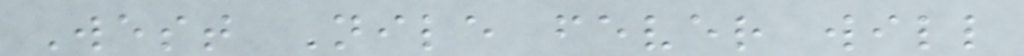West Nile fever will
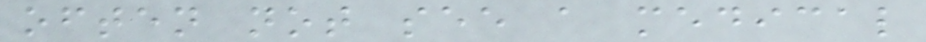often not see a medical
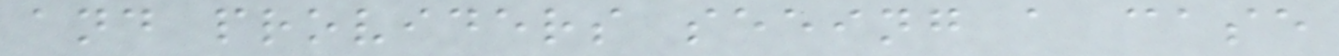and providers seeing a case
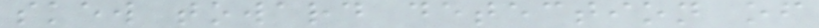skew toward detection of
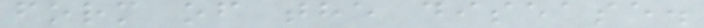form of the disease.
